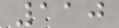110
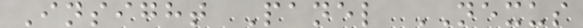Insight Panel NEXUS
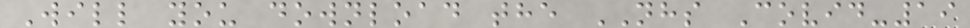Will you download the NHS Covid-19
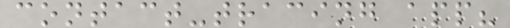contact-tracing app?
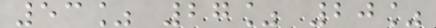53% 27% 20%
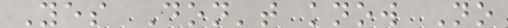Yes Don't know No
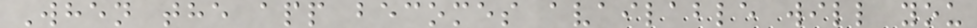When the app becomes available will you
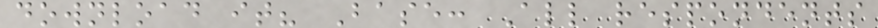download it? Base: All respondents
